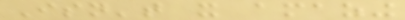Isn't it amazing
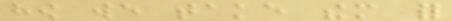how we take them for
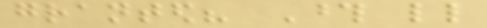granted? Those little
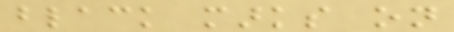black marks on
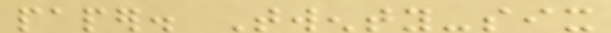paper. Twenty-six
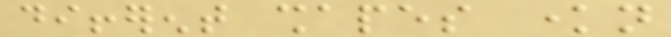different shapes known
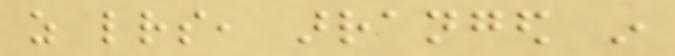as letters, arranged in
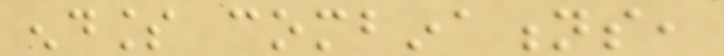endless combinations,
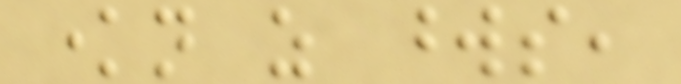known as words,
